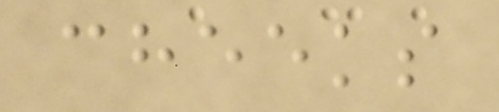cheeks
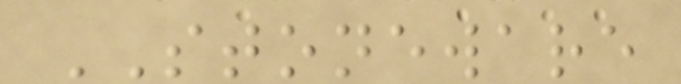STONEWARE
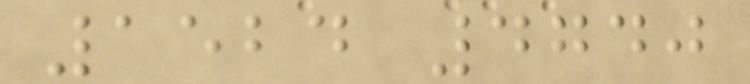1524 4740
